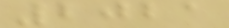2021
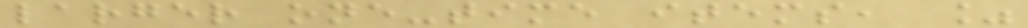larger one-time items, %
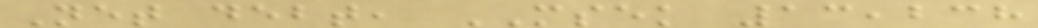Net debt, MSEK 13,238
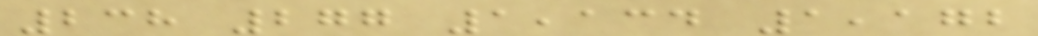238 277 1,134 1,172
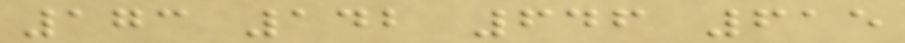173 142 646 615
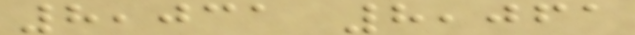8,031 8,061
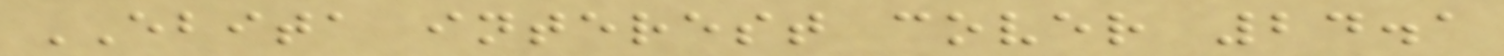EBITA interest cover 24.1
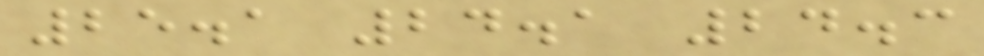25.1 24.1 24.3
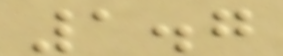1.7
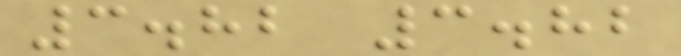3.82 3.82
